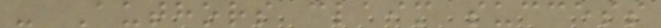- Authors claim success
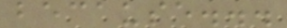because...
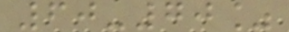60-70%
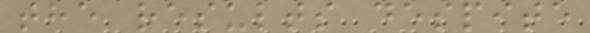the results despite
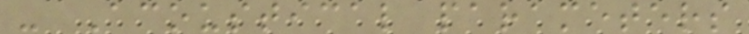- Acoustical parameters
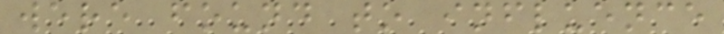were found to influence
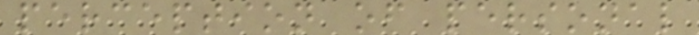perception of personal
